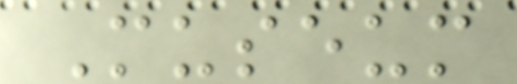Museum
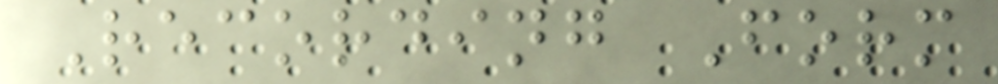Recording Form
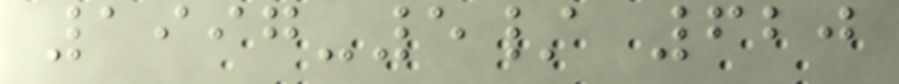1997-5/ 620
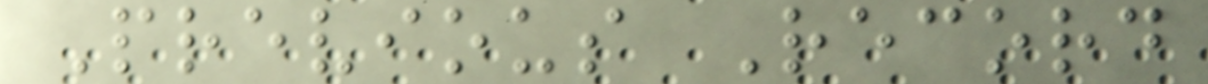Previous Record
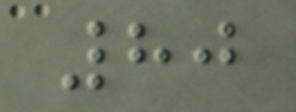80
